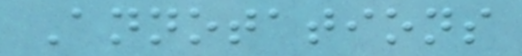Annotations
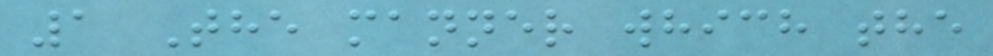1 The manner which the
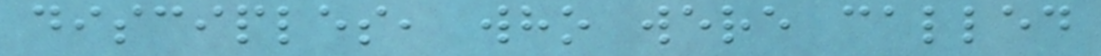disciples, who were called
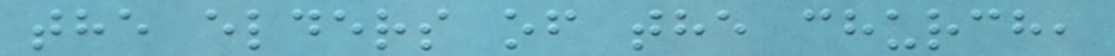the elders of the church,
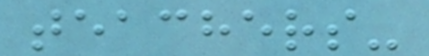teachers-
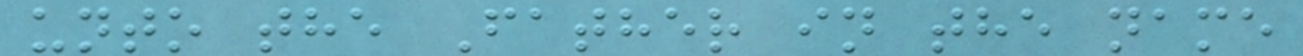unto the Father in the name
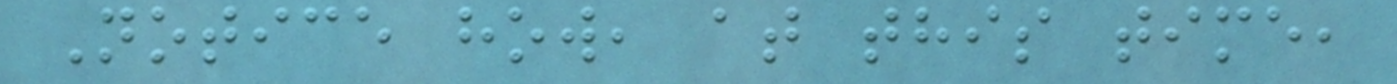Notice how, at this time,
